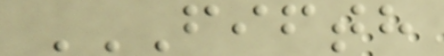FIFTH
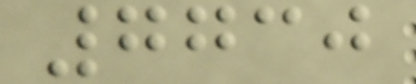7730
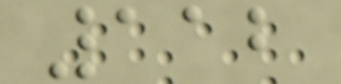112
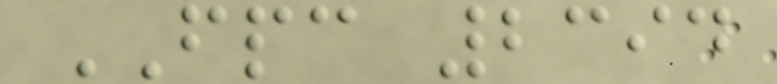FPC 2394
